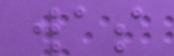was
